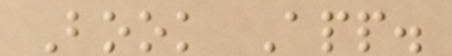Book App.
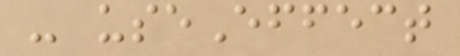- useEffect
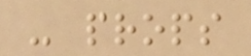- props
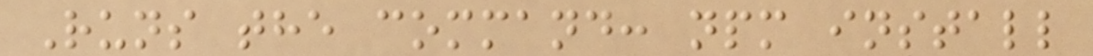Runs the command: npm install
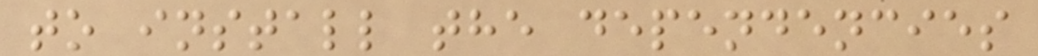to install the dependencies
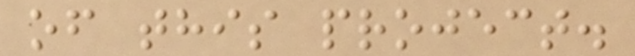of this project.
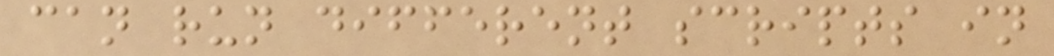can run different scripts in
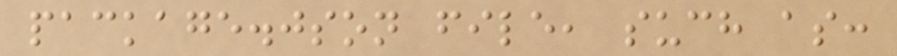package.json file, such as:
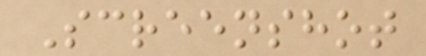Screenshot
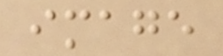image
